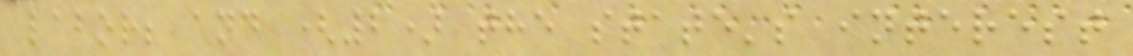labor; and (2) the state's interest
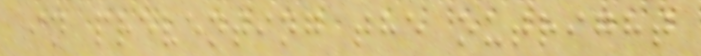in preventing the outright
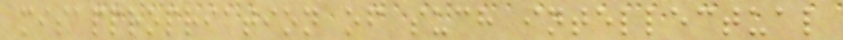misappropriation of such intellectual
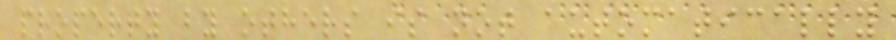property by others is not automatically
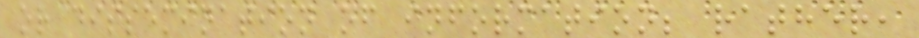or dissemination of information; rather,
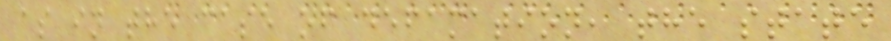as in the case of defamation, the state
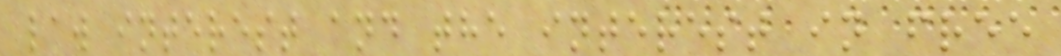law interest and the interest in free
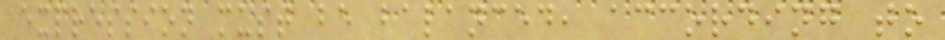expression must be balanced, according to
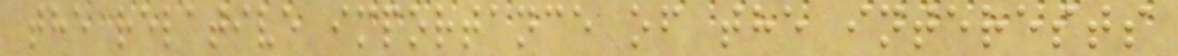the relative importance of the interests
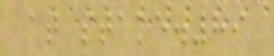at stake.89
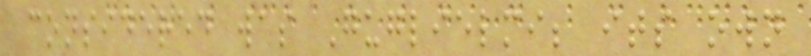considered was Guglielmi; its own
